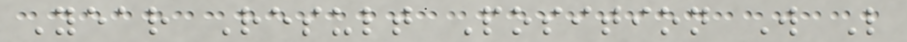Year Result Position W L
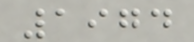1974
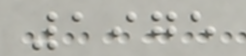1975
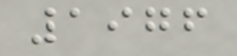1976
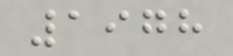1978
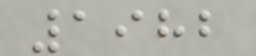1982
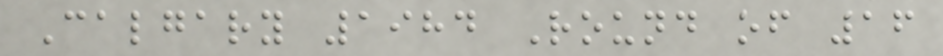Calgary 1984 Round of 16
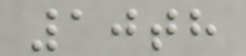10th
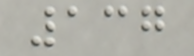137
